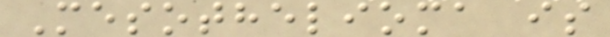Mesothelioma is
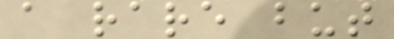a rare but
